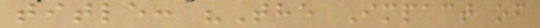title: "The Impact of
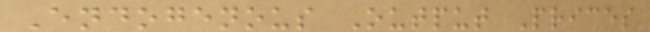Endogenous Output Prices
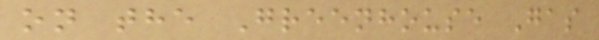on the Greenhouse Gas
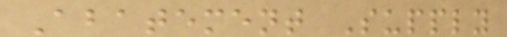Abatement Supply
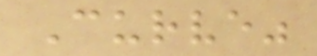Curve"
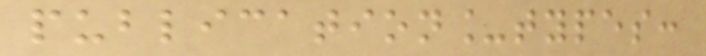publication_types:
